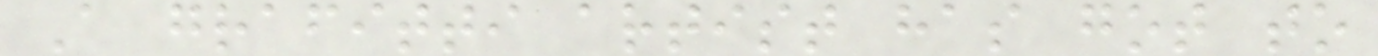A grafitti artist has got to
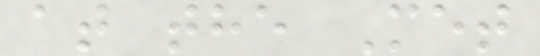at the Met
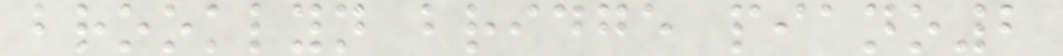brooklyn bridge piano2
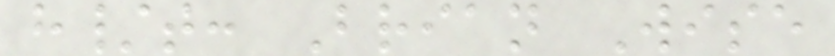h/t: Brian Wise
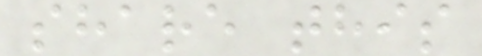share this
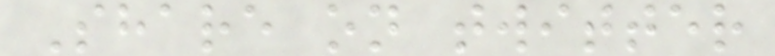Share on twitter
